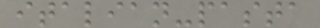italian-pasta
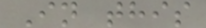In this
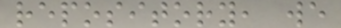repository, we
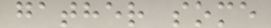gather some
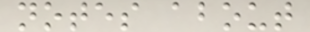notes about
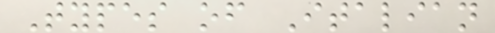Types of Italian
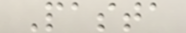Pasta
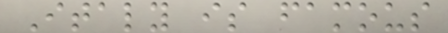Italy is famous
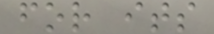for its
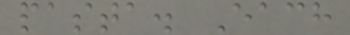pasta. Each
